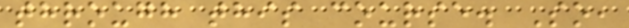through this course. So,
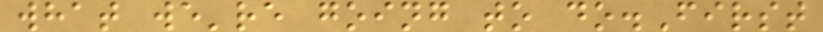what we're going to do.First
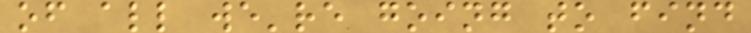of all we're going to find
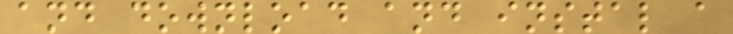and download and instal a
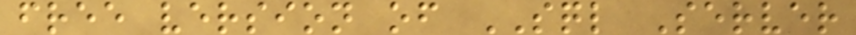free version of SQL Server
